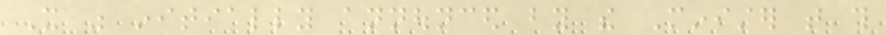It was initially announced by the Minister that this
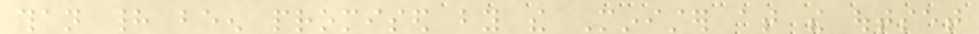than had been promised by the Minister at the outset
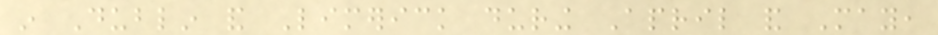in Dublin and Limerick during April and May,
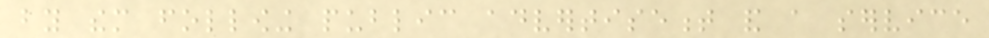by them following public advertisement and a service
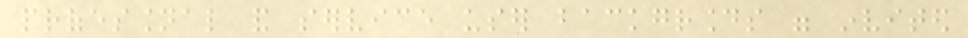professional and service user backgrounds were invited
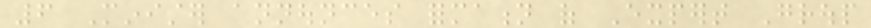6 Minister announces formation of Expert Group
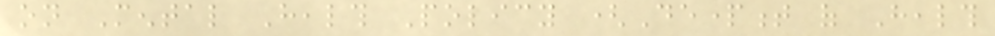on Mental Health Policy (Department of Health
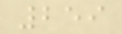259
